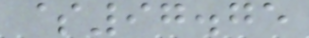$97.75
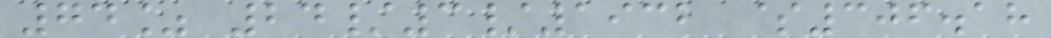74% 24/3/1932 $306.18
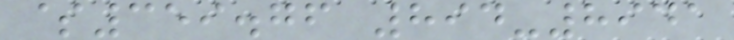$359.76 894-8941
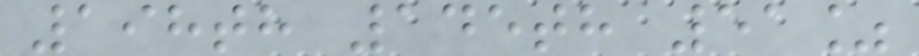198th 145th 51%
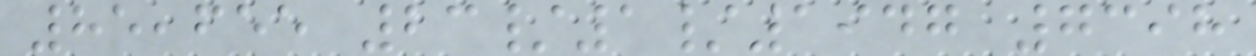85,655 23/1/1947 7398
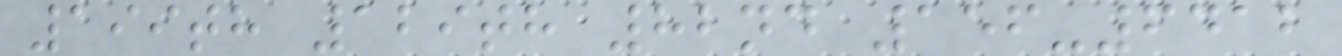199th 129th 82nd 156-6412
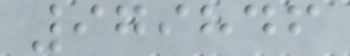979846
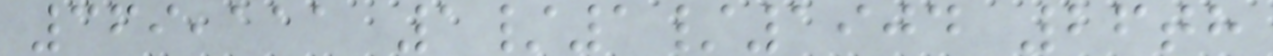369,111 1/1/1904 26th
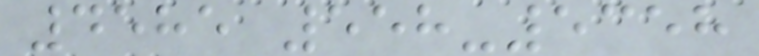4585 558-5358
